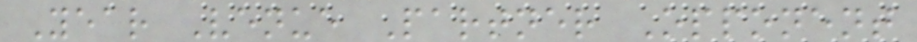Year Venue Partner Opponent
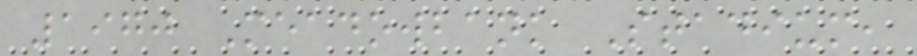1970 Meadowbank Stadium,
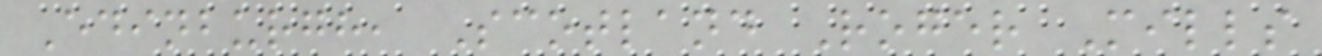Edinburgh, Scotland Roger Mills
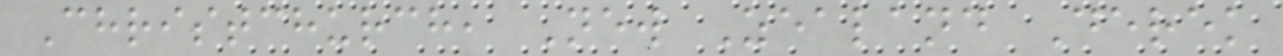Christchurch, New Zealand Derek
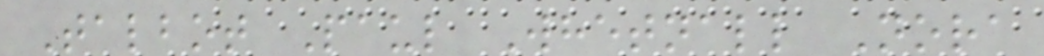Talbot Paul Whetnall Nora
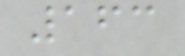163
